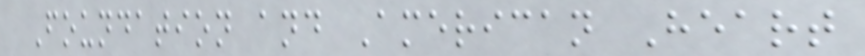Foundation and American Heart
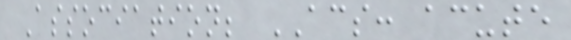Association; ACS: acute
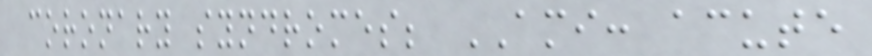coronary syndromes; AMI: acute
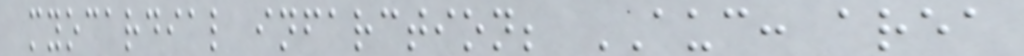myocardial infarction; AUC: area
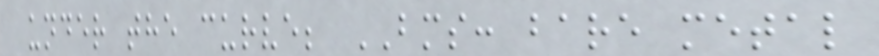under the curve; BMS: bare metal
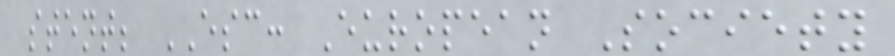stent; ESC: European Society
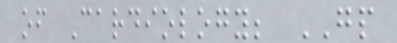of Cardiology; GP
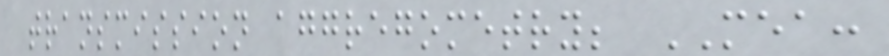transmission aggregometry; MEA:
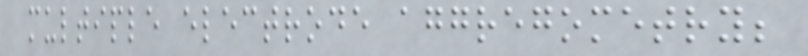multiple electrode aggregometry;
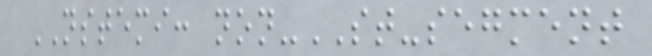NSTEMI: non-ST-segment
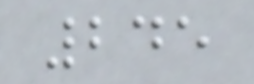245
